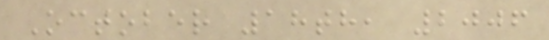October 18th, 2006
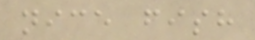nice fish
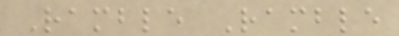Ramble Ramble
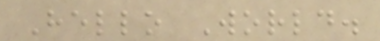Hello World.
